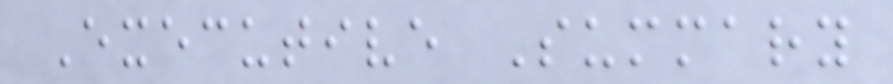Executive Summary
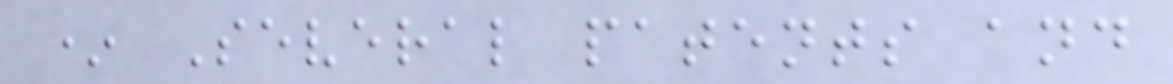* Several patents and
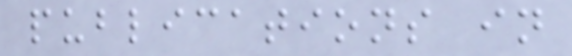publications in
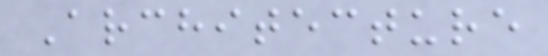Architecture
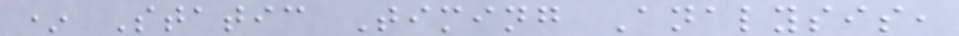* Static Timing Analysis,
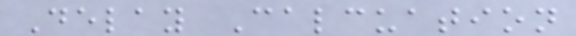Delay Calcuation
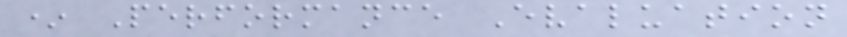* Performance Evaluation
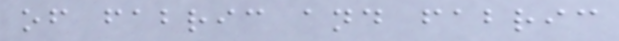of fabric and fabric
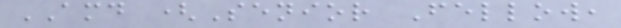AMD (Senior Fellow,
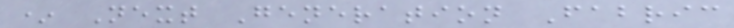* Next Generation Fabric
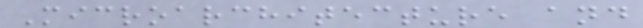Microarchitecture and
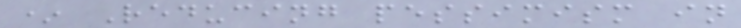* Reducing pessimism in
